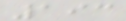193
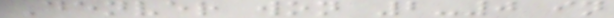Denver won 2-0 in
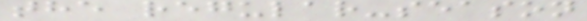the regular-season
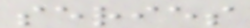series
